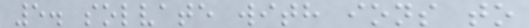5. solvate with ions to
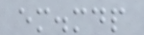em.mdp
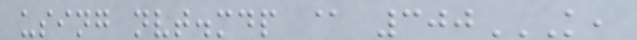using nvt.mdp @ 300K,
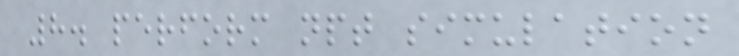8. perform npt simulation
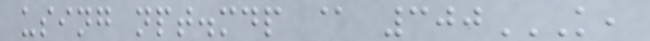using npt.mdp @ 300K,
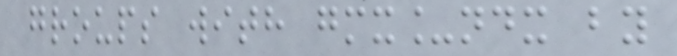groups with gmx_ndx by
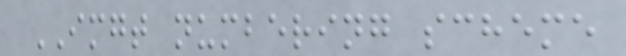IMGT numbering scheme
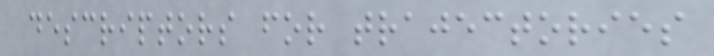descriptors for trajectories
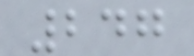247
